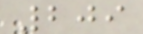209
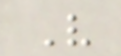V
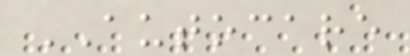AUTOCARE
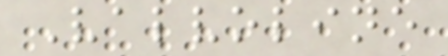Valvoline
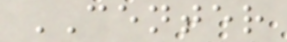CENTER
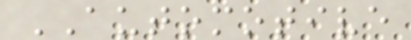AUTOMOTIVE
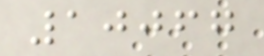10067
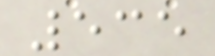535
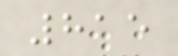815
